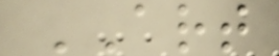ART
